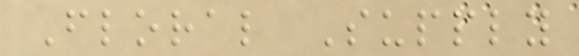Floral Supply
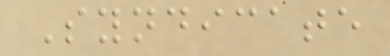Syndicate
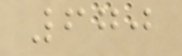670
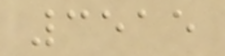3515
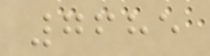7685
